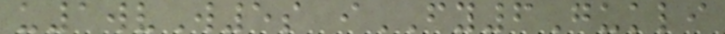u1wvW5s iFY6Gukli
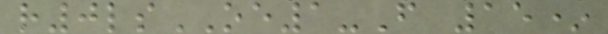r0lsOE1-F 15*
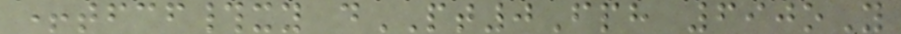+tfcf#xy dPT0Fph 690oY
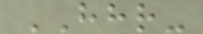HHR-
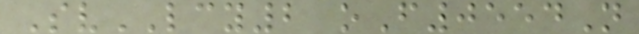SvLCY2 oF0554N
